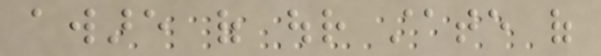aware of our state of
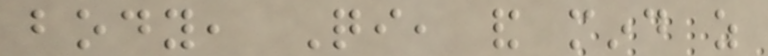body, Qi, and mind as
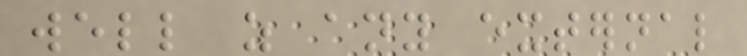well as any external
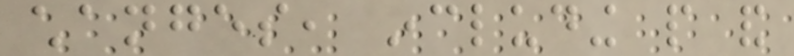changes, including people and
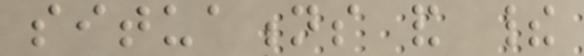situations and their
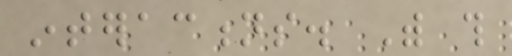interactions. With this
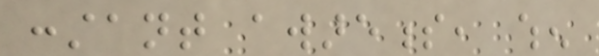constant awareness, when
